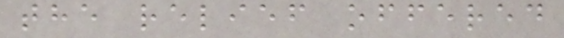the relief offered
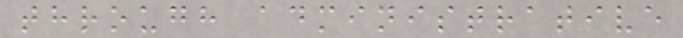through administrative
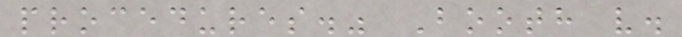procedures." Booth v.
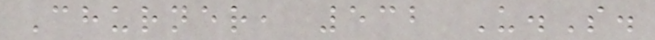Churner, 532 U.S.
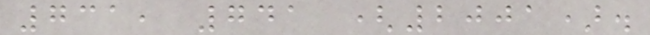731, 741 (2001).
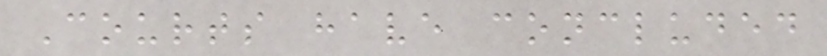Courts have concluded
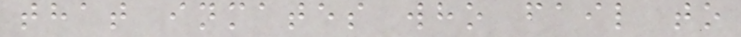that inmates who fail to
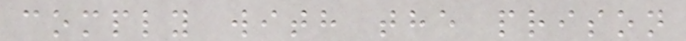comply with the prison
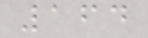164
